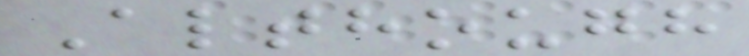Although
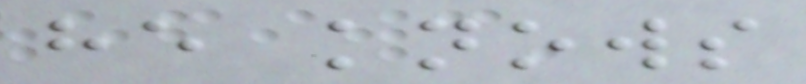he knows
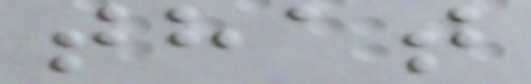that
